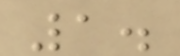1.
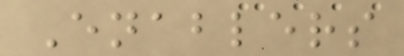Enablers
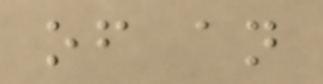of an
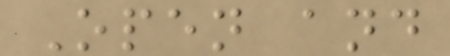Open and
